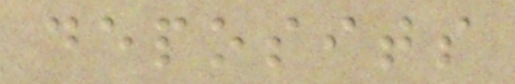deposits
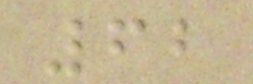62
